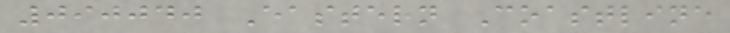090040 Eastern Coastline
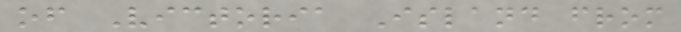of Victoria Island from
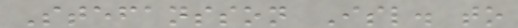Stefansson Isl. to
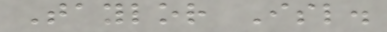Taylor Isl.
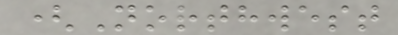(Northwest
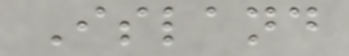Island
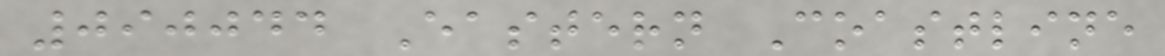090044 Eastern Coastline
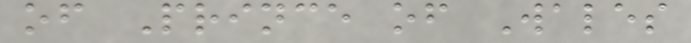of Prince of Wales
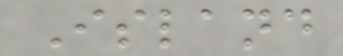Island
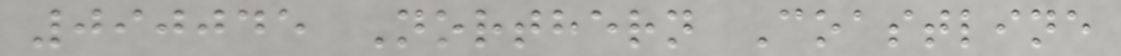090045 Northern Coastline
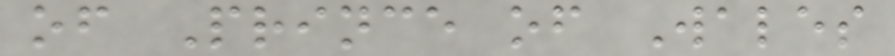of Prince of Wales
